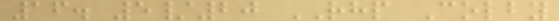16. 5/20 RHP Colby
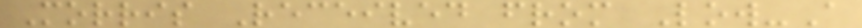Morris Received from Low-A
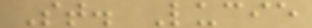St. Lucie
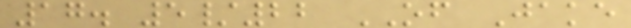17. 5/22 OF Jake
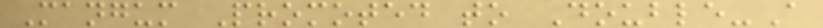Mangum Promoted to Double-A
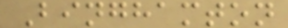Binghamton
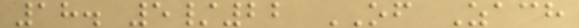18. 5/22 OF Zach
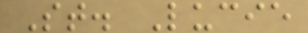St. Lucie
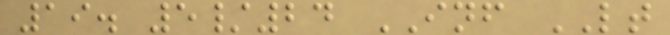19. 5/24 INF LT
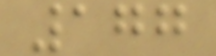177
